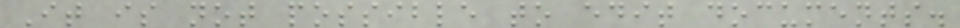It is not possible to edit documents.
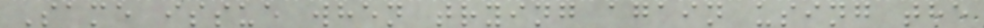Same issue when trying again using the
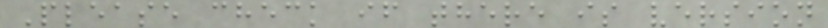Please check if there is version
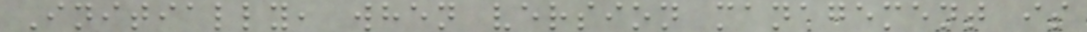Initially, when version management is
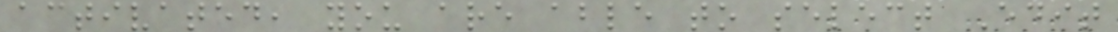activated, you are able to select Edit
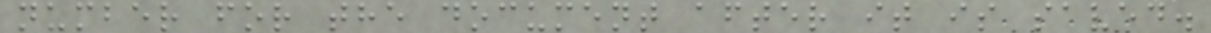number for the document after it is saved.
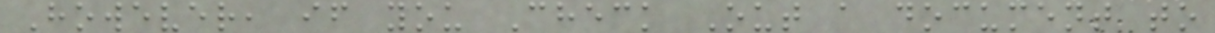However, if you Check Out a document to
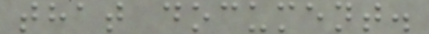that document.
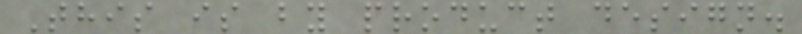This is by product design.
